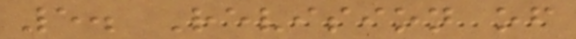5. Revision of
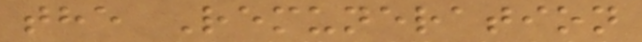the Remuneration
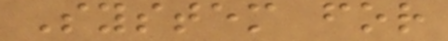System for
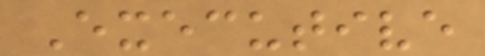Executive
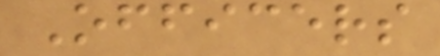Officers
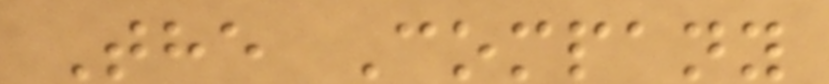The Company
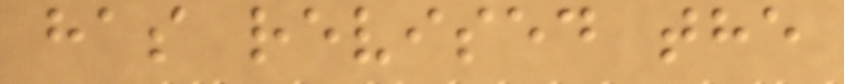has revised the
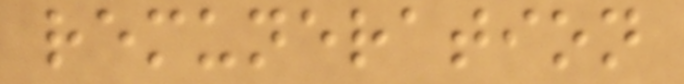remuneration
